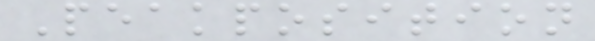Peakposition
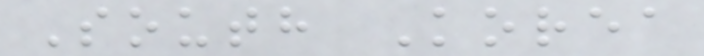South Korea
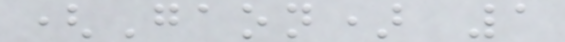(Gaon) 1
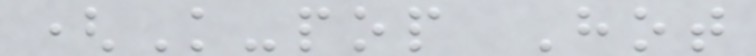(K-pop Hot
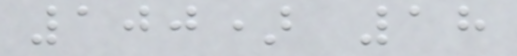100) 18
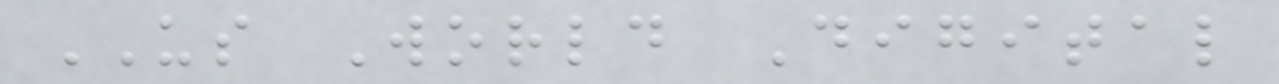US World Digital
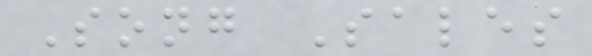Song Sales
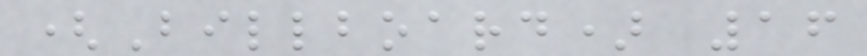(Billboard) 16
